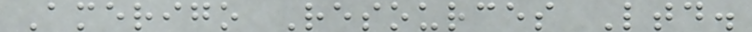Amerigo Resources Ltd.
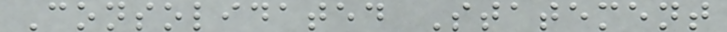Consolidated Statement
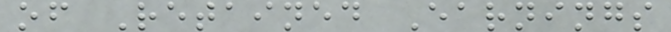of Retained Earnings
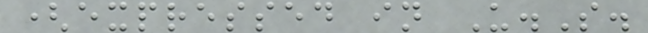(expressed in U.S.
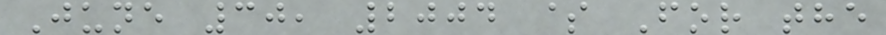June 30, 2004 $ For the
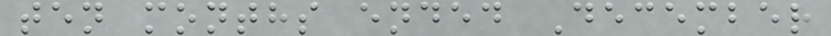ten months ended December
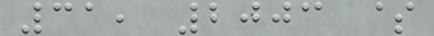31, 2003 $
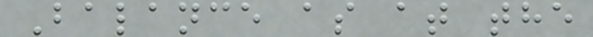Balance as at the
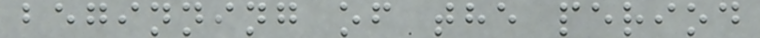beginning of the period
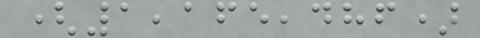(1,165,486)
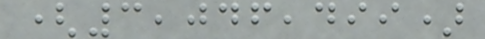(3,046,499)
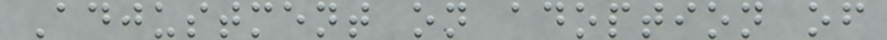Adjustment on adoption of
